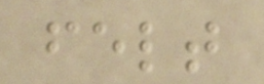felt
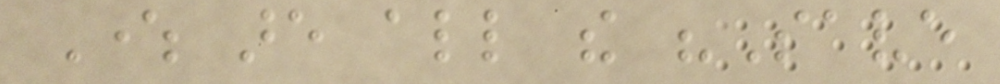Where are all the "Save
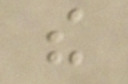the
